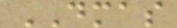DMAS
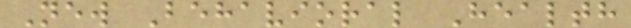New Behavioral Health
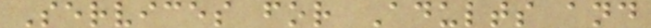Services for Adults and
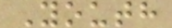Youth
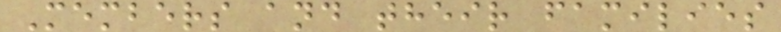Members and their families
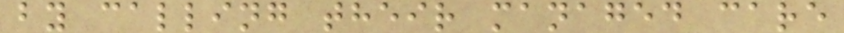by calling their managed care
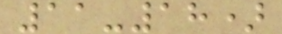11-18)
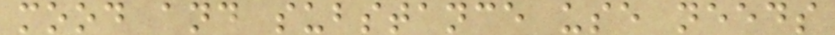mood and substance use needs
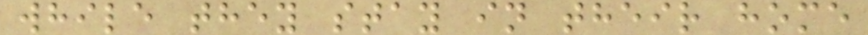while they stay in their home
